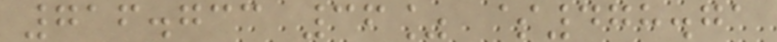716.733 36% $478.71
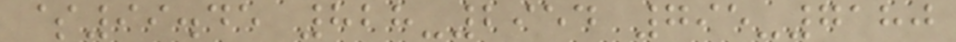$99.45 828-2954 795-7180
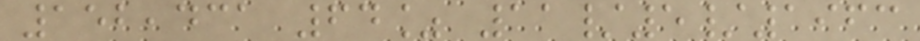152,431 64% 11/5/1963
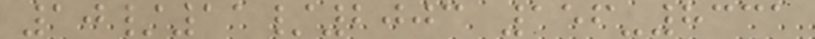10/11/2003 156-8331
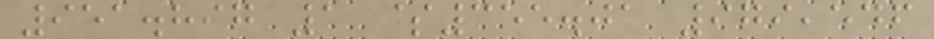951.897 1 $355.01 979,546
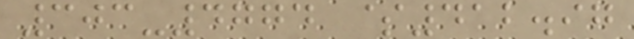303-4774 $412.97
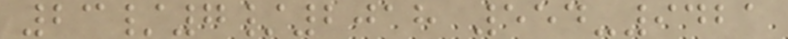23/7/2018 554-9421
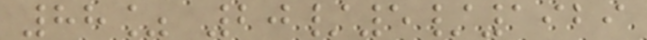88% 20/5/1929
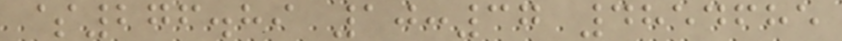$276.89 10:37 4854685
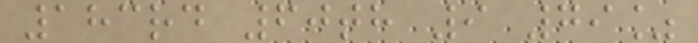183rd 60th 9 79%
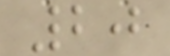20
